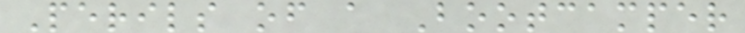Perils of a Bootcamper
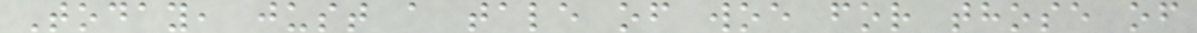Today, just a tale of woe for those of
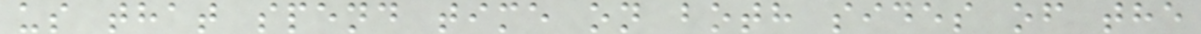us that spend time on both sides of the
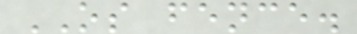OS fence.
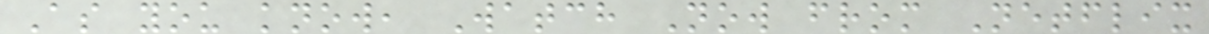As you know, Watch Now from Netflix
